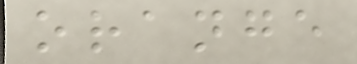orange
